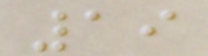19
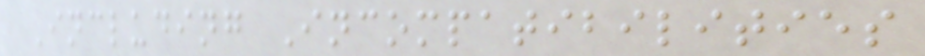Including Incompatibilities
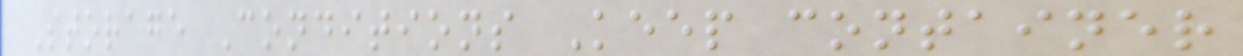Storage Conditions Keep container
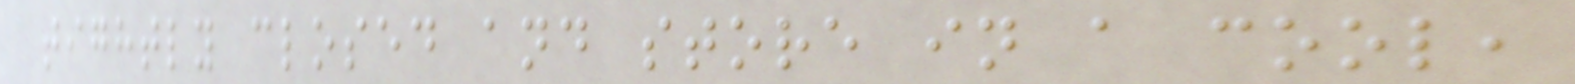tightly closed and store in a cool,
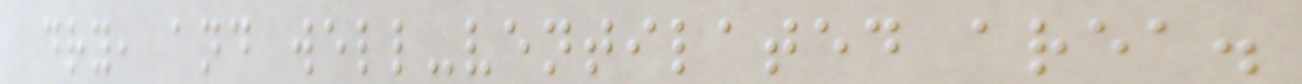dry, and well-ventilated area.
